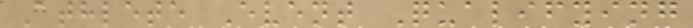Athlete Event Qualifying
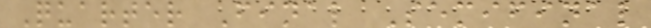Quarter Final Semifinal
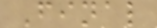Final
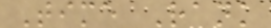Time Rank
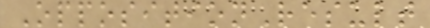OppositionResult
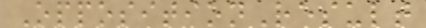OppositionResult
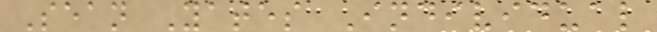Sean Yates Individual
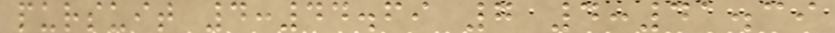pursuit 4:44.69 7 4:41.39
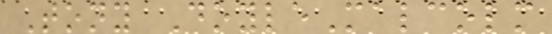Tony DoyleMalcolm
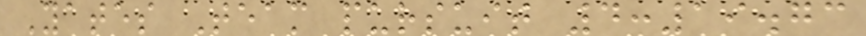Yates Team pursuit 4:19.73
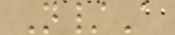N/A
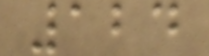124
